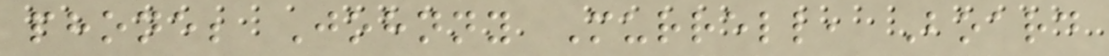phone; Johnny Murrell, Board
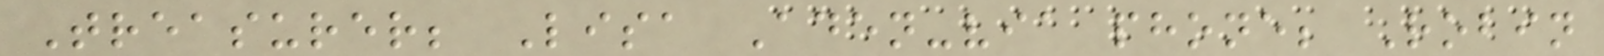Treasurer; Lisa Aden-via phone; Robin
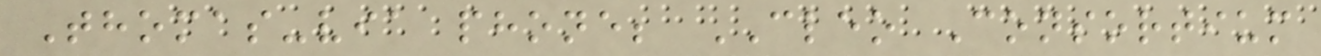Thomas-via phone; CLEO Consortium
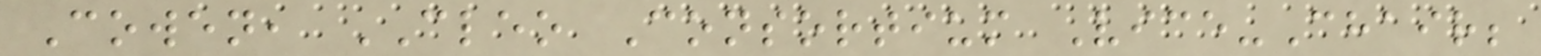Cowen, CLEO Consortium Vice-Chair;
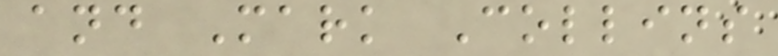and Mark Collins
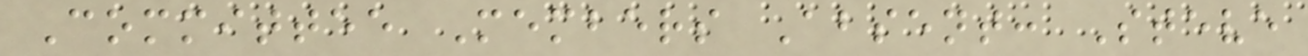Committee Members Absent: Steve
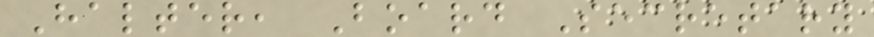Halter, Board Secretary
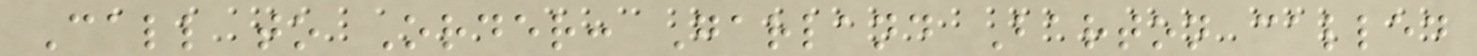Call to Order: Garland Barton called
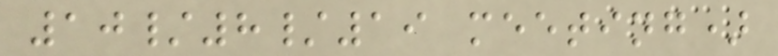10/8/19 meeting)
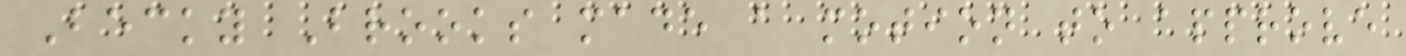Becky Brooks made a motion to approve
